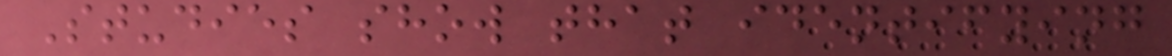Studies show that identifying
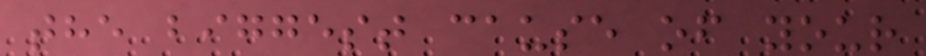the biggest cause of your
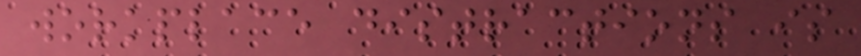workplace distractions is
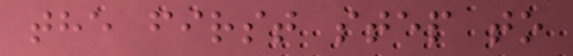the first step to
